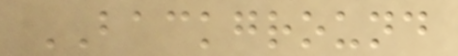BACKGROUND
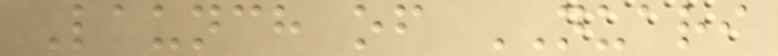Launch of NUARI
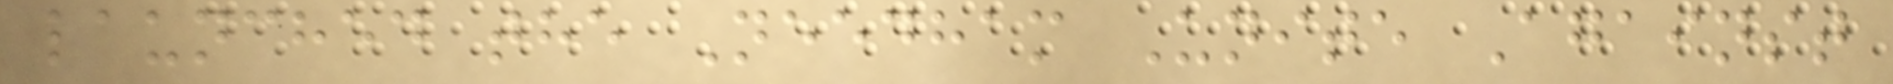launched the Needham Unite Against
